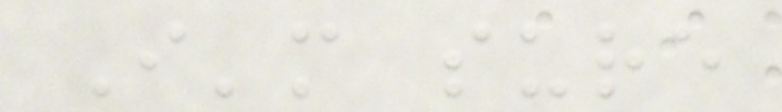I'm sure
